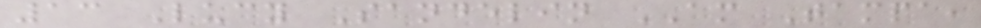13 Lucy Sandelin AM Tampa,
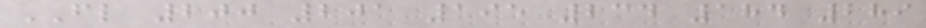FL 200 201 195 234 184 289
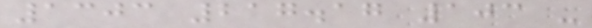1303 217.17 103 -
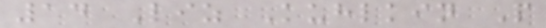14 Liz Kuhlkin P
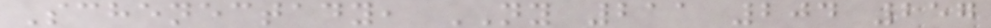Schenectady, NY 211 204 257
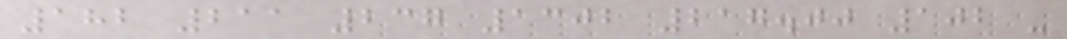182 211 237 1302 217.00 102 -
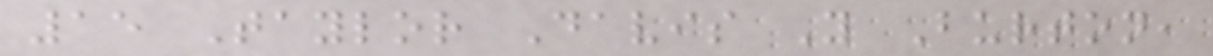15 Taylor Davis Y Burton,
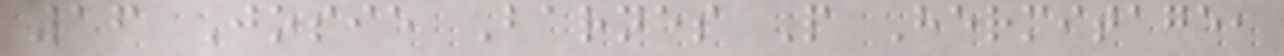16 Josie Barnes P Hermitage,
